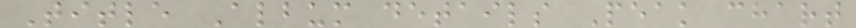Title Album details Peak chart
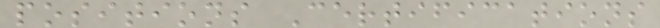positions Certifications
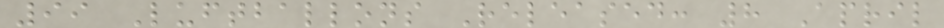99 Luftballons Released: 8 April
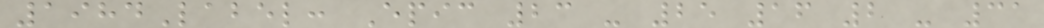1984Label: Epic 23 - 25 16 2 - 31
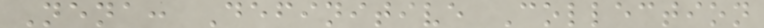Nena: Definitive Collection
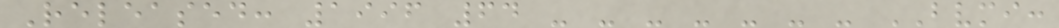Released: 1996 64 - - - - - - - BVMI:
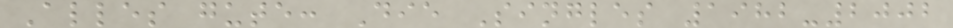Alles gute: Die Singles 1982-2002
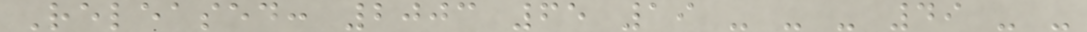Released: 2003 65 19 - - - 49 - -
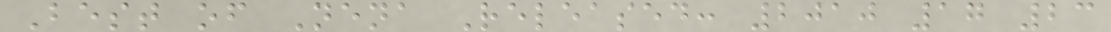Best of Nena Released: 2010 17 23
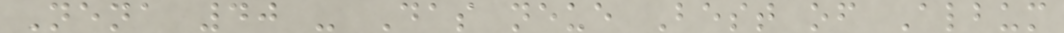Nena 40 - Das neue Best of Album
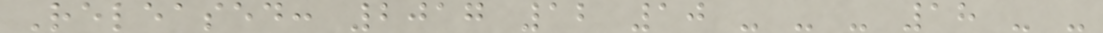Released: 2017 12 10 - - - 18 - -
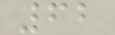62
